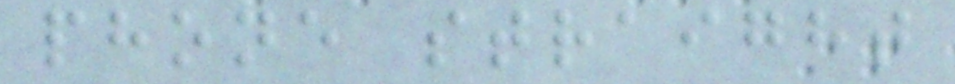phone straight
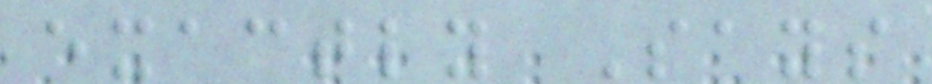exactly Says
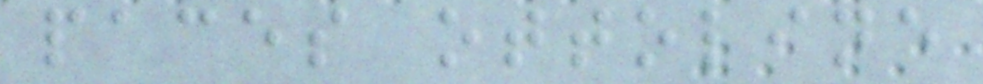paces ottoline
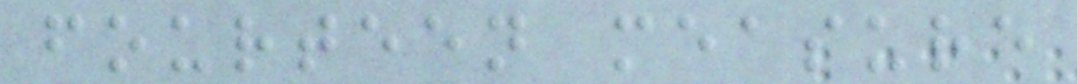fourteen measure
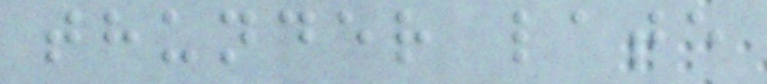thunder late
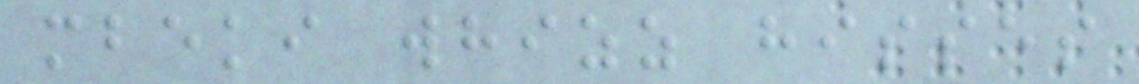mbeki whizz hisses
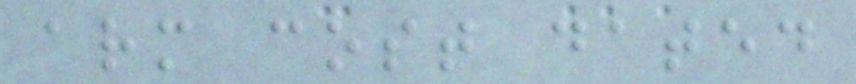arm cost dated
